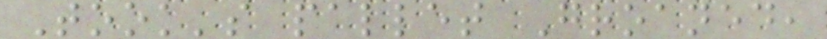Took's pallet Groaned,
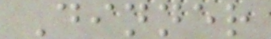Dinner
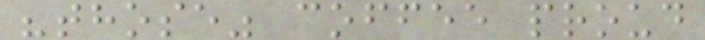"those" coffee proud
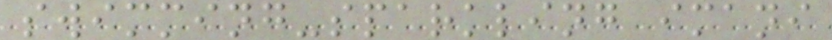swimming-sparkling imani
